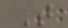T
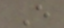E
